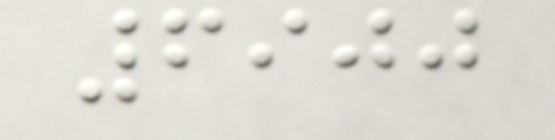6900
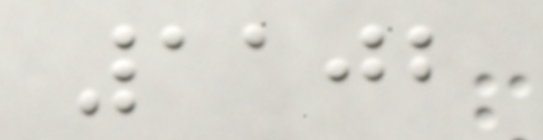1102
